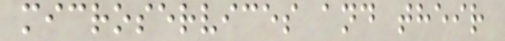microservices and their
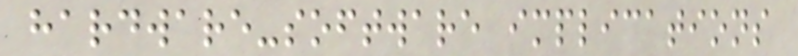hardware-software implications
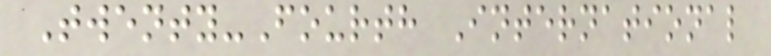Twenty-Fourth International
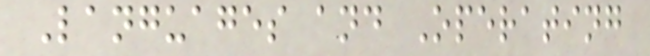Languages and Operating
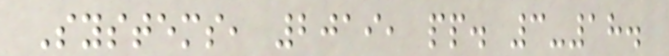Systems, 2019, pp. 3-18.
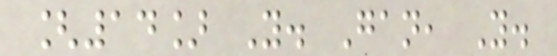[14] Y. Gan, Y.
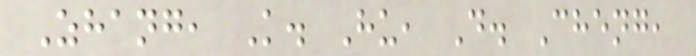Zhang, K. Hu, D. Cheng,
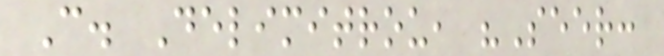C. Delimitrou, "Seer:
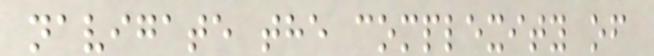navigate the complexity of
